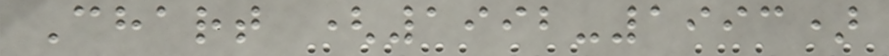Chart (1992-1993)
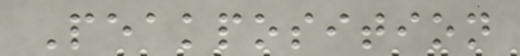Peakposition
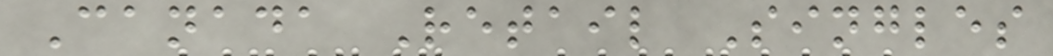Canada Retail Singles
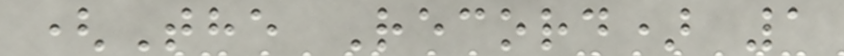(The Record) 1
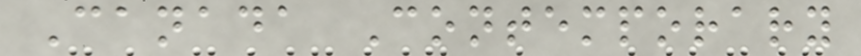Canada Contemporary
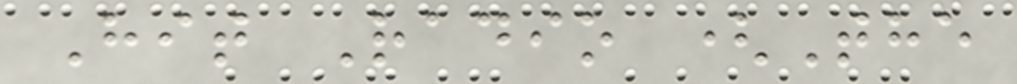Hit Radio (The
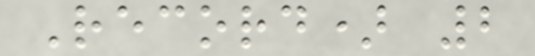Record) 2
